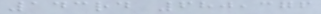143rd 680,376
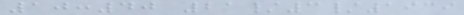10:40 21/3/1939
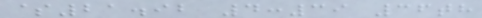$21.92 4:39 36th
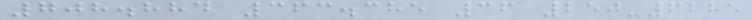708.884 363.385 36 250-6285
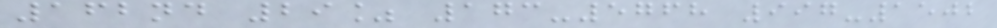162nd 29% 173-5768 997-1502
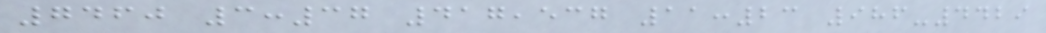7460 3:37 417,537 11:23 986-4429
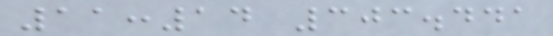11:14 303.441
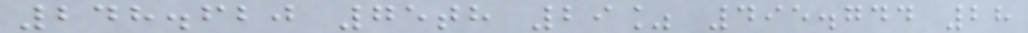248.620 75th 29% 495.744 28
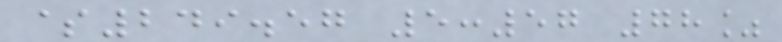$249.57 5:57 78%
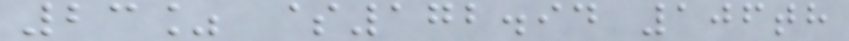23% $172.94 106th
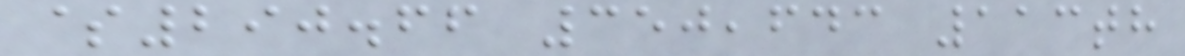$290.66 350,643 113th
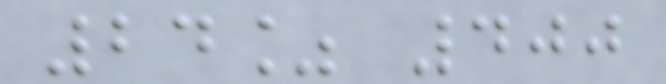24% 400
